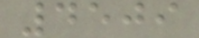4509
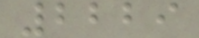2229
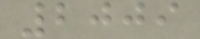2009
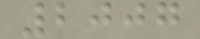2007
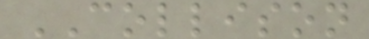COLLISON
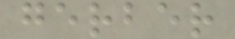gerber
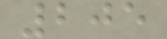205
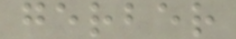gerber
